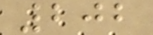202
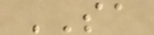SA
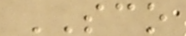SCO
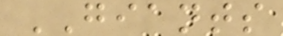GIANTS
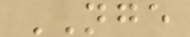NGE
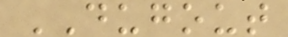DUGOUT
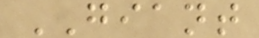GIANT
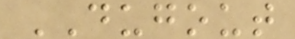DUGOUT
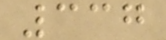337
